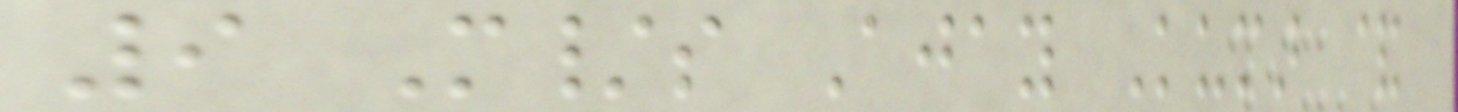9 M/s Ajay Kumar &
